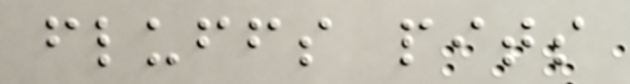fluffs pits
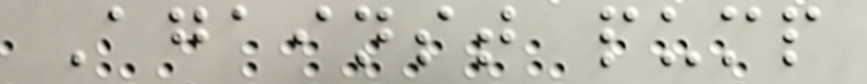Against pump
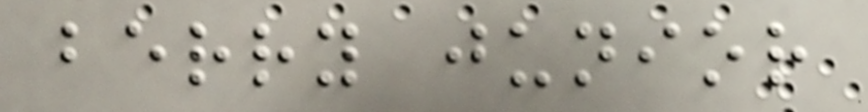berry junior
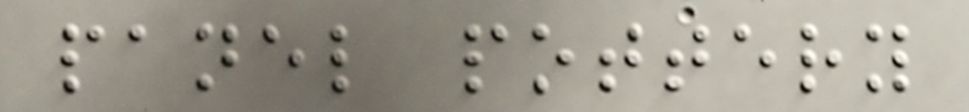panel pottery
